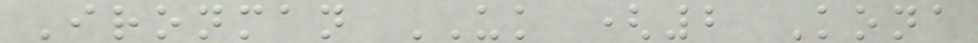Ironman UK (2 Kona
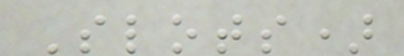Slots)
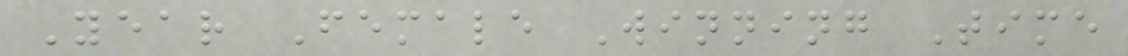Year Female Winning Time
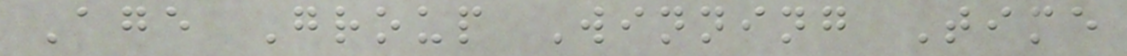Age Group Winning Time
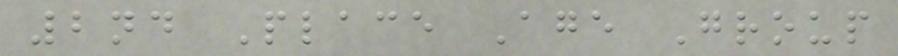2nd Place Age Group
